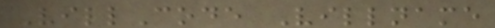VillCode Villname
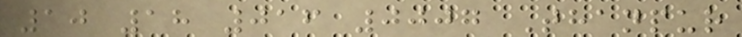10 18 016 0007 Thanpur
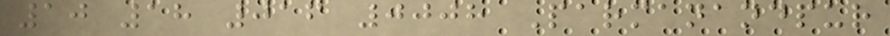10 18 016 0008 Parmanandpur
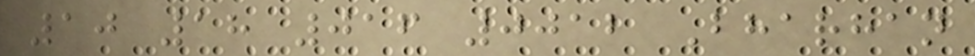10 18 016 0012 Bharhan
